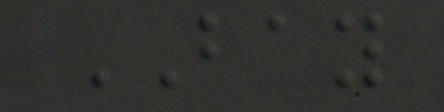BAY
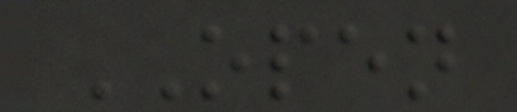OPEN
